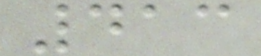413
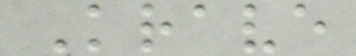Krave
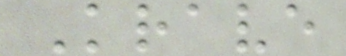Krave
